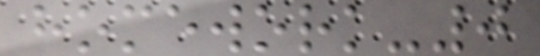homework-0
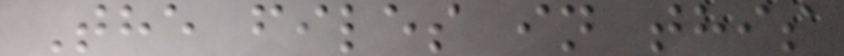The files in this
